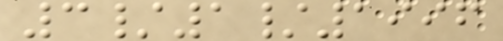3/1/1996
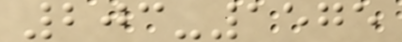203-1575
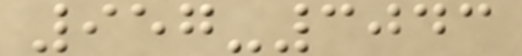957-3043
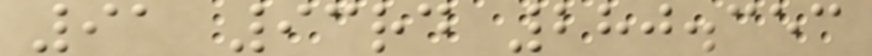91 93rd 280.353
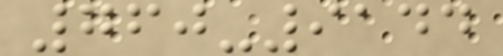760-9144
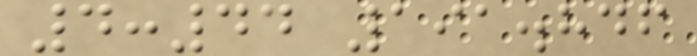4:44 191.846
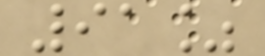91%
